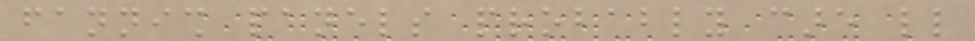fannish panels probably care little
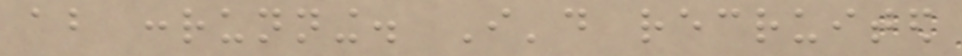about conrunning. I'd recruited
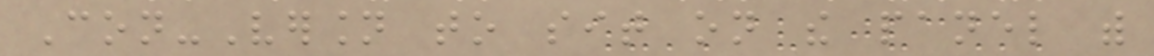Con-Version to sit on the panel with
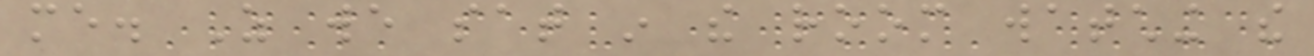me. As we sat in the room watching the
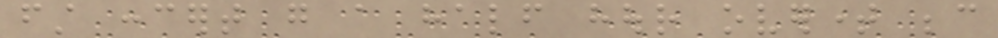first concert go a half hour overtime because
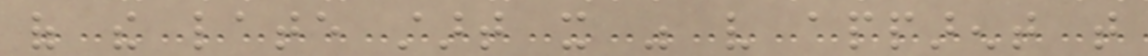of the late start it was very apparent that
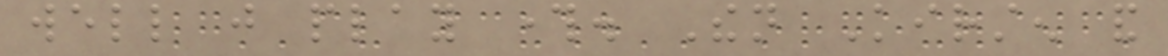well just play through. Then Kirsten and
